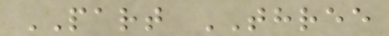PART THREE
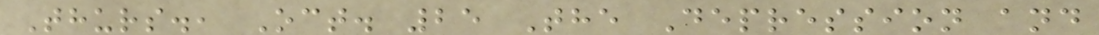Thurs., Oct. 25 The Depression and
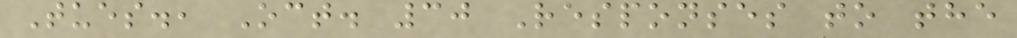Tues., Oct. 30 Responses to the
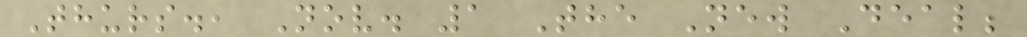Thurs., Nov. 1 The New Deal;
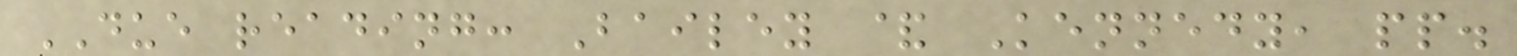DUE reading: Bailey & Kennedy, pp.
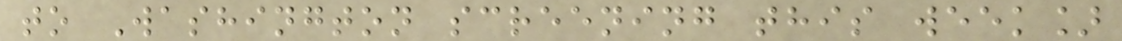to Washington screening this week]
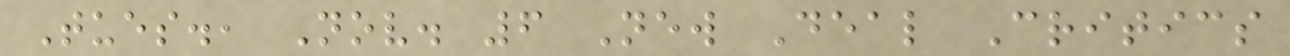Tues., Nov. 6 New Deal Critics
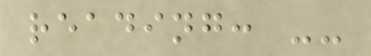reading: --
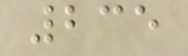235
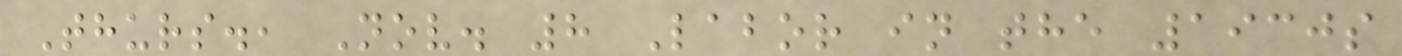Thurs., Nov. 8 Labor in the 1930s
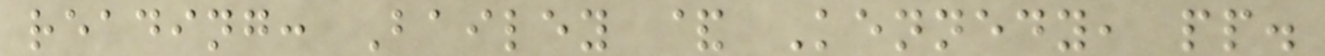reading: Bailey & Kennedy, pp.
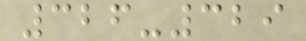326-329
